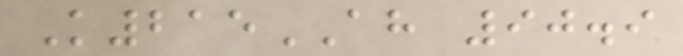K215AH 90.9
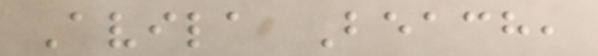Avila Beach,
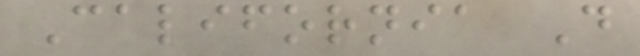California D
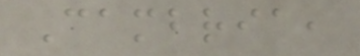Cambria,
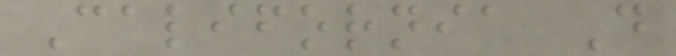California D
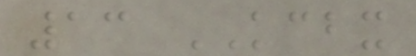13 KCBX
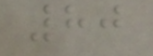80
